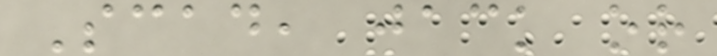Scad, jack or
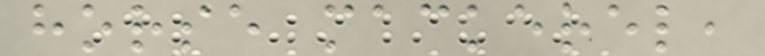horse mackerel,
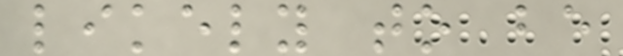likely to be
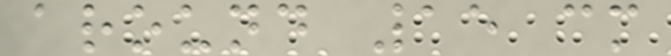around 15 cm
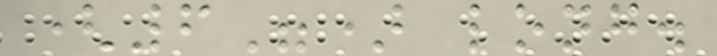(6") long.
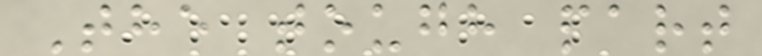The tough part
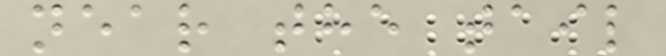near the tail
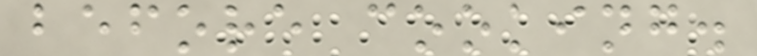before cooking.
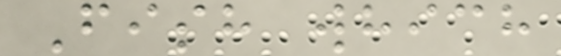Fish which
